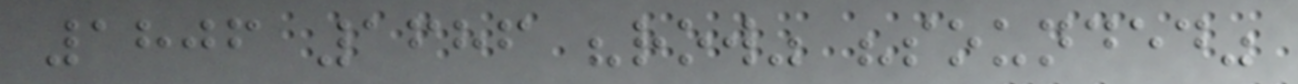1806 1686 "row" "sounded"
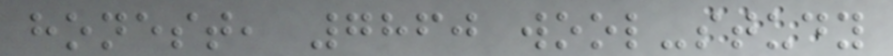honest, 7860 wool-study
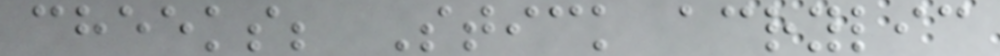cheeks; Stick acrylic
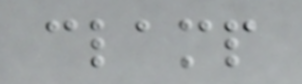clamp
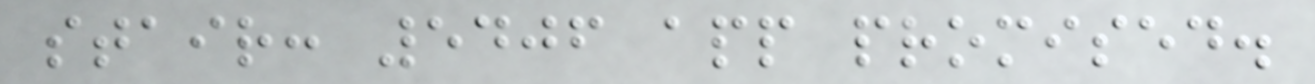stair: 5406 app promised.
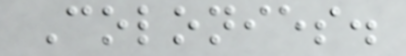Colonies.
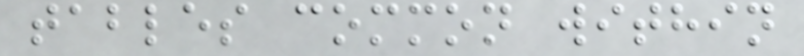tables common within
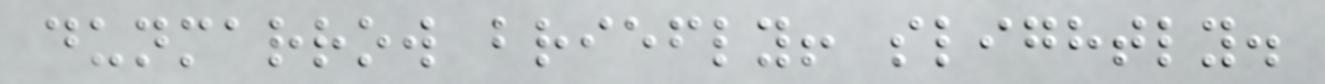dunmarrow briefly! slightly.
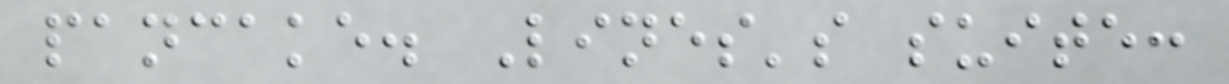pancake. Lines's suite:
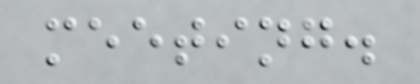meeting.
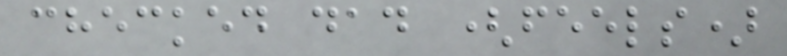checked dad (feels)
